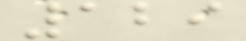129
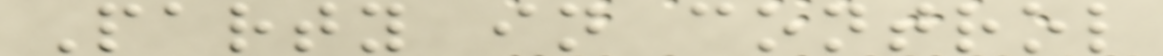Party in control
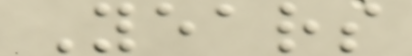Years
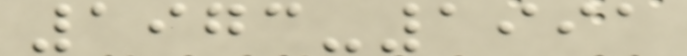1973-1991
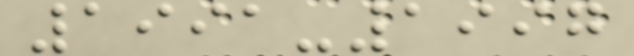1991-1997
